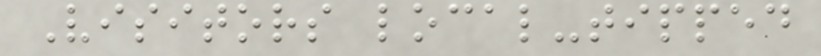Visitors local-tipped
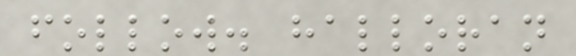follow. halloran
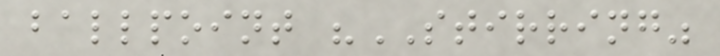ballpoint "STIRRING"
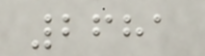2681
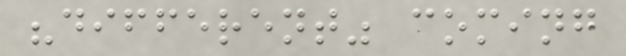"different" coming
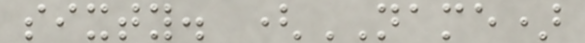sixty. (NAME)
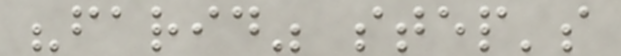"farid" step's
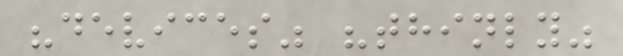"devices" "thinly"
